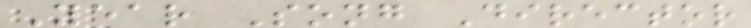Year Song Director
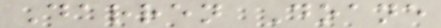Darren Doane
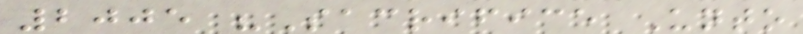2005 "Sacrifice Unto
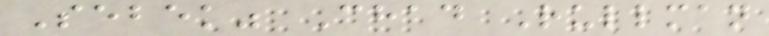Sebek" Chad Rullman
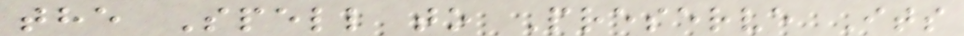the Spell to Preserve Its
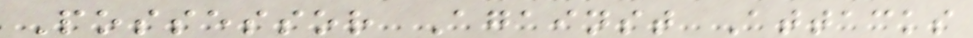Possessor Against Attacks
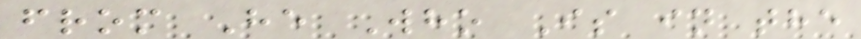from He Who Is in the
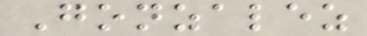Gonzalez
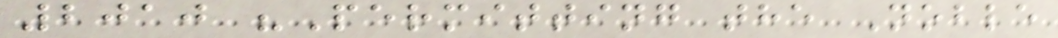2010 "Permitting the Noble
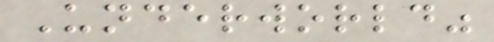Underworld"
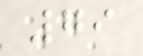79
